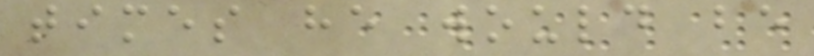times he would be
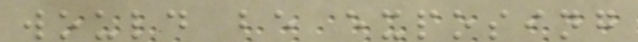would be exposing
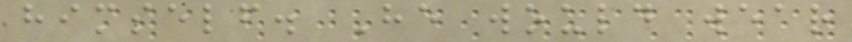himself. He would wear
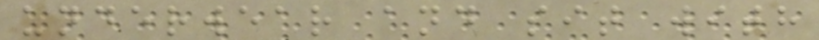underwear and sit with
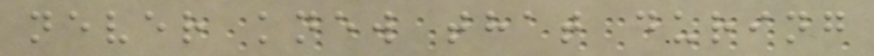never knew that during
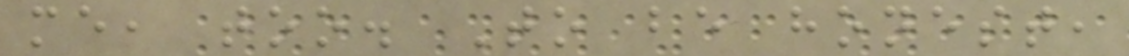me, too. To be honest,
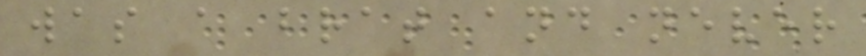was a brat and never
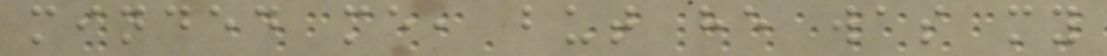minded me, but he was my
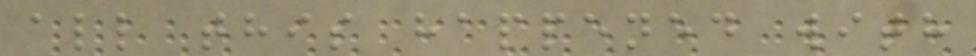all this happened with
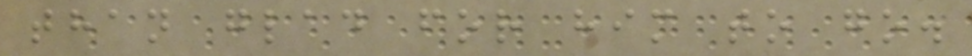than glad for him to go.
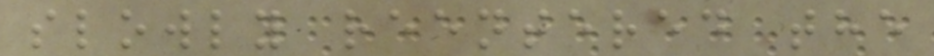slowly reentered the
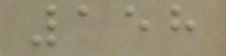158
